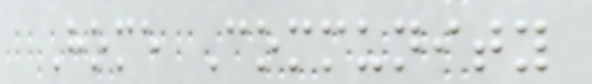Home Community
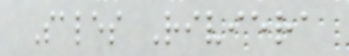Sales Riviera
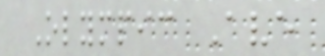Olympic Ave
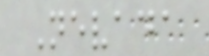Nevada
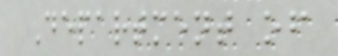Department of
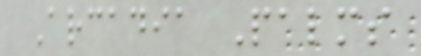Arcadia Palms
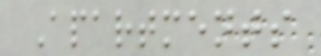Apartments
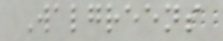Walgreens
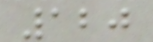120
